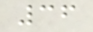36
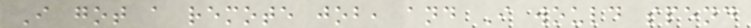I got a remote job, and I would spend
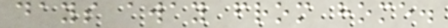days away from home.
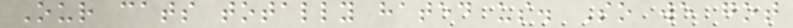Our cats totally hated us. So we got
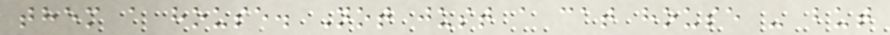them a house. Not just a cat house - but
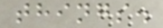things.
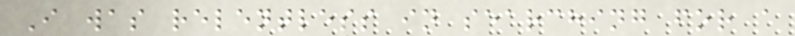I was relentless in searching for a
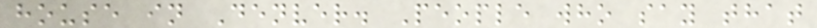house in Denver. People who say that
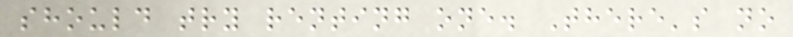should try renting one. There's no
